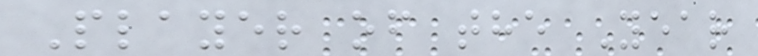Player of the Year
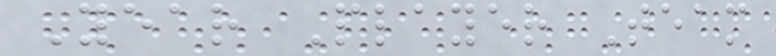Year Player Team
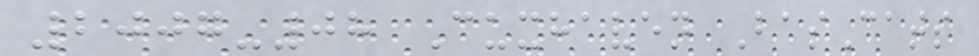2007-08 Cuxhaven BasCats
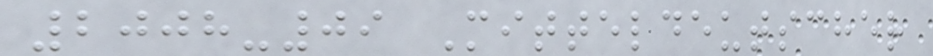2008-09 Mitteldeutscher
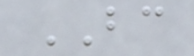BC
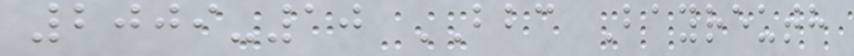2009-10 BBC Bayreuth
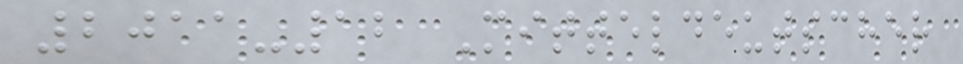2011-12 Mitteldeutscher
